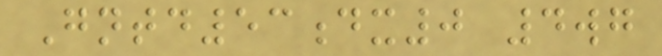Gntd53dx0 4wg
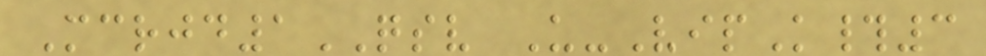Mcrjd1QSV U-VipK#3
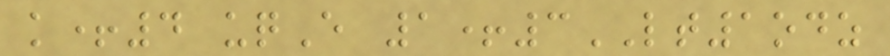k+4 uqE 1+3LT1odz
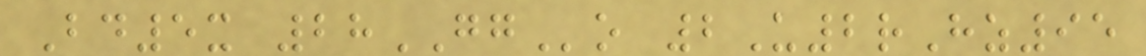Bd5x 28GGo 2U2rHz95
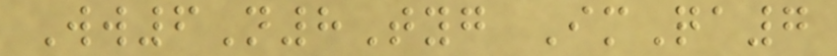Ww6N8Tyg ImQa7
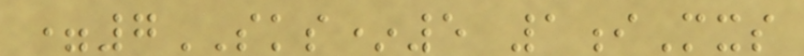=7SKS*5 1iMxs
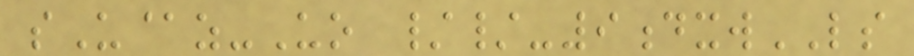sU@z-Uo //-9dxwLS
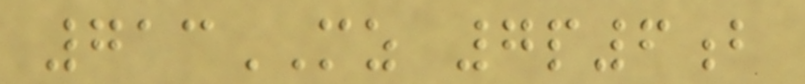713MZ 7p6b
